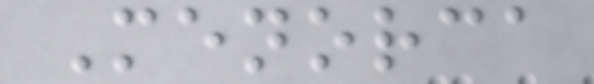Menorca
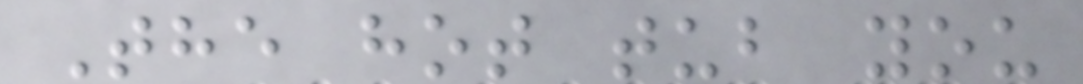The hot tub you
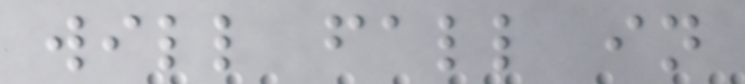will fall in
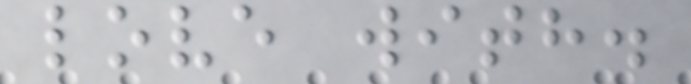love with.
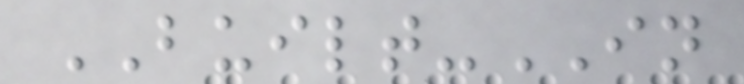BUILT-IN
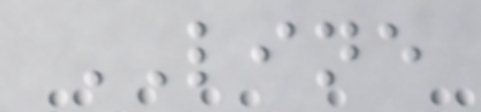LINE
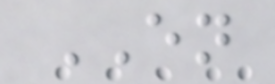EN
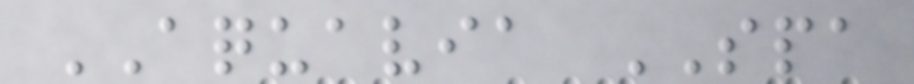AQUAVIA SPA
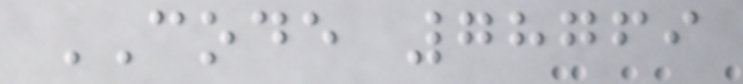CODE 78769
